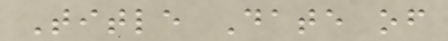Title Date of
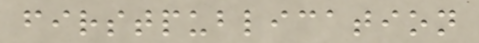firstpublication
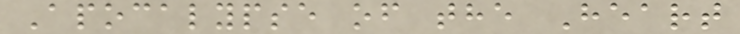Apocalypse of the Heart
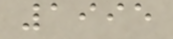1995
